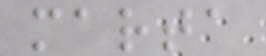marta
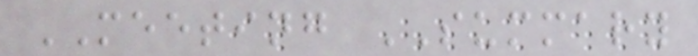MEETING SUMMARY
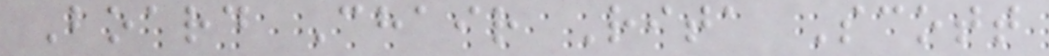Board Chair Rita Scott
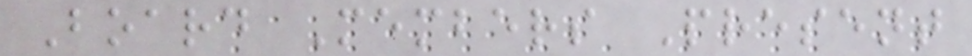Board Members Present
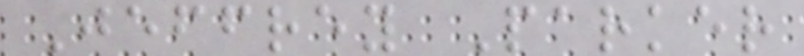Jeffrey Parker
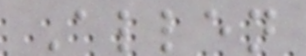Allen
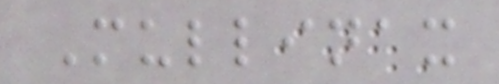Mullinax
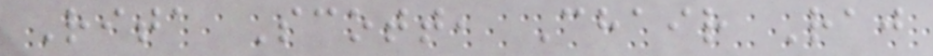Rita Scott, Chair Raj
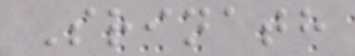Srinath
